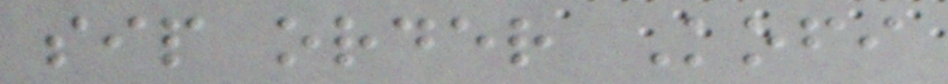sip order Kofi
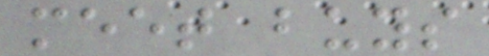meet buys
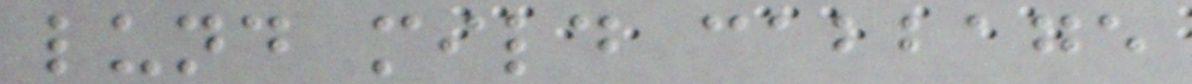lund mild cabbage
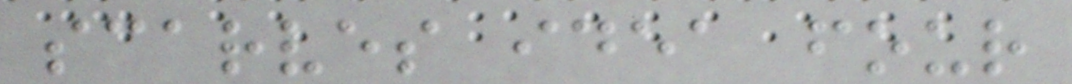scarves idea four
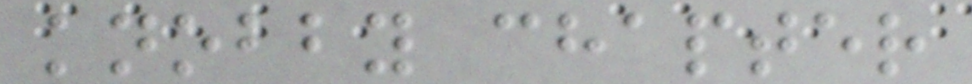knobby chapter
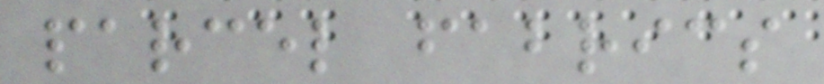parcel fabrics
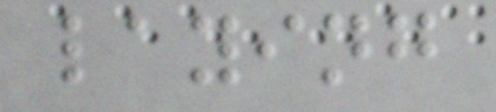laying
